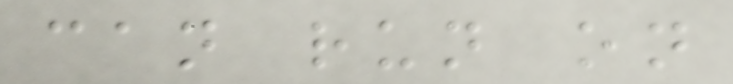can run on
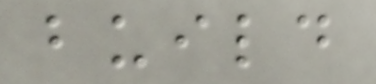build
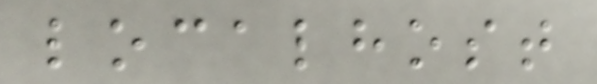localhost
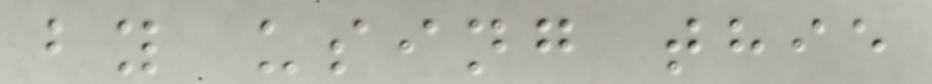by using thie
